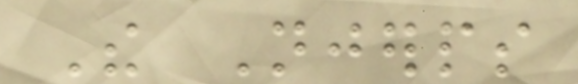The Njerps
